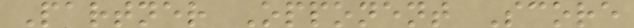Partner Opponent Score
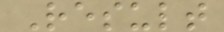Result
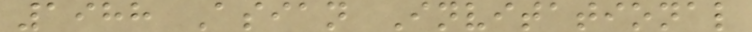1988 Asian Invitational
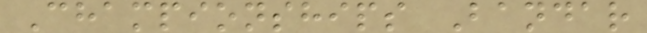Championships Bandar
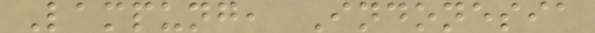Lampung, Indonesia
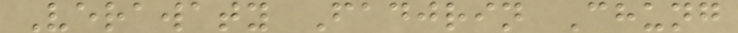Verawaty Fadjrin Chung
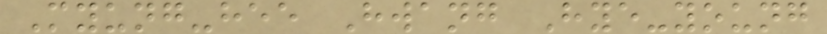Myung-hee Hwang Hye-young
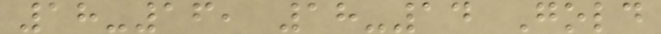18-16, 18-14 Gold
